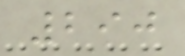290
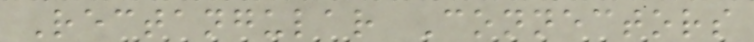Rectangular Connectors
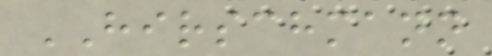HIRSCHMANN
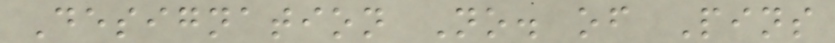Designation No. of Pins
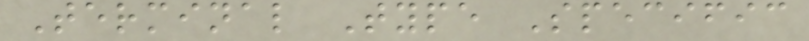Terminal Type Specific
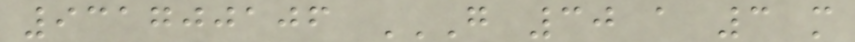931700106 G 30 A 3 M
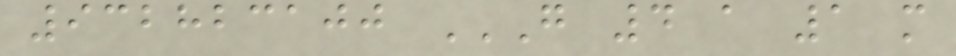932823100 G 4 A 1 M
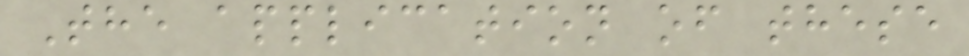The application of these
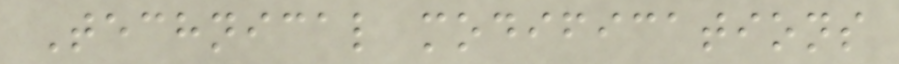Technical modifications
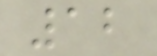12
